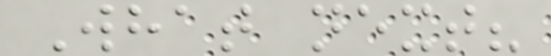What next?
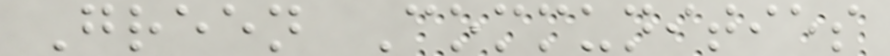Green Communities
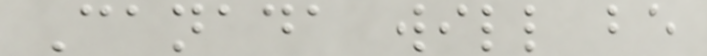Canada will be
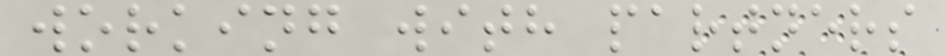working with partners
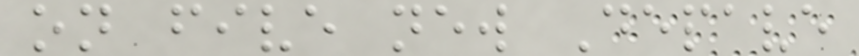on five new Depave
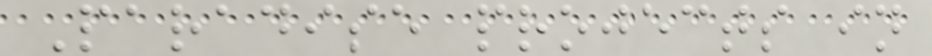Paradise projects in
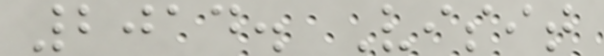2014. Visit
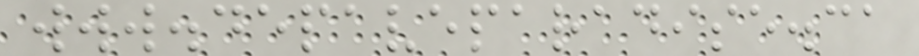www.depaveparadise.ca
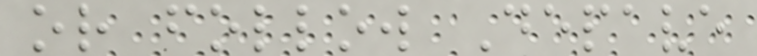or follow Depave
